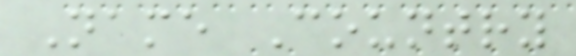Name Country
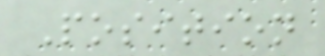Position
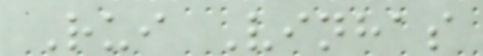Rui Vinhas
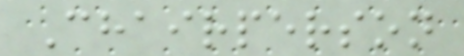Chairperson
